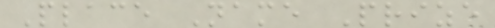Place Name Prize
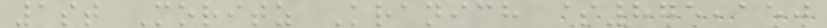1st Moritz Kranich $875,150
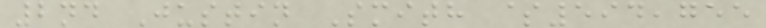2nd Justin Smith $594,755
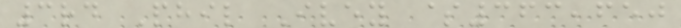3rd Phil Ivey $363,650
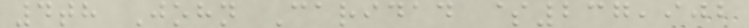4th John Caridad $237,902
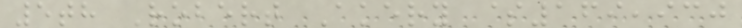5th Robert Akery $169,930
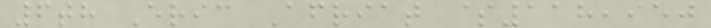6th Eric Afriat $118,950
